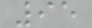95
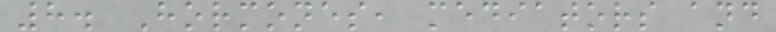8. Hormones, mediators and
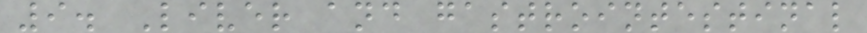9. Liver and gastrointestinal
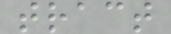tract
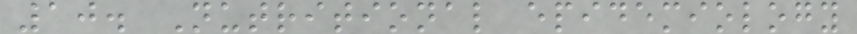10. Nutritional epidemiology
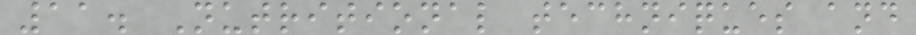11. Nutritional techniques and
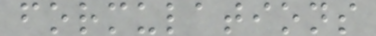formulations
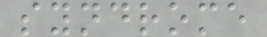syndrome
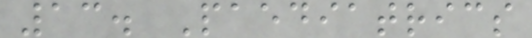13. Paediatrics
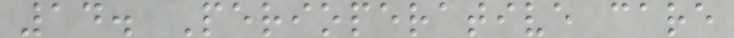14. Perioperative care
